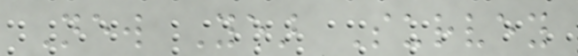New Year Survey
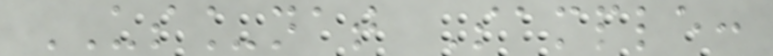US_nat Sample:
